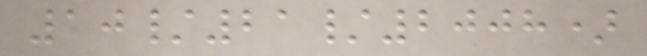10/21/2008)
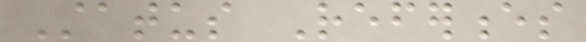Status References
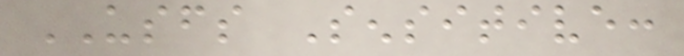USFS Sensitive:
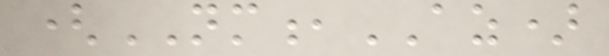(NM,AZ)
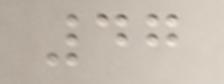47
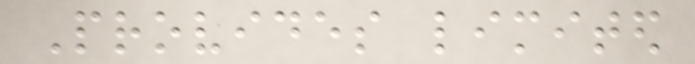Provides limited
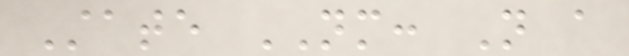State NM: Not a
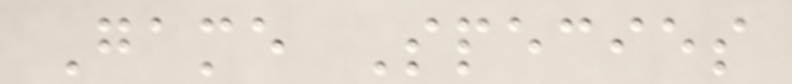Game Species
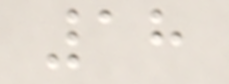18
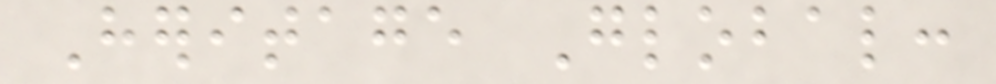Heritage Global:
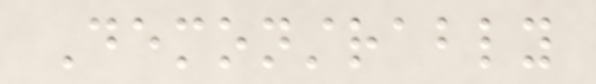Demonstrably
